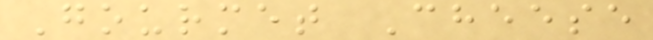Gourmet Cheese
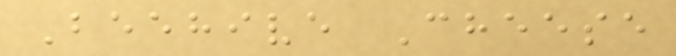Beehive Cheese
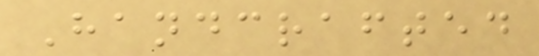Handcrafted
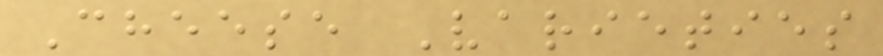Cheese Varieties
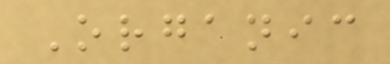Organic
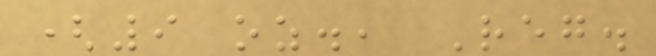(9 oz., Reg.
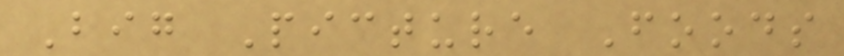Big Picture Foods
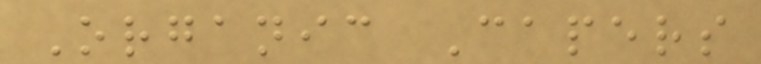Organic Capers
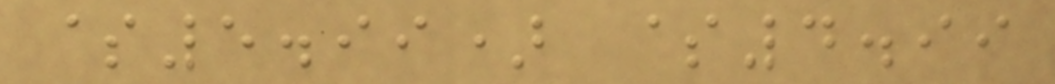$5.99) $4.99
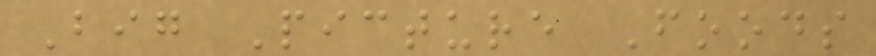Big Picture Foods
